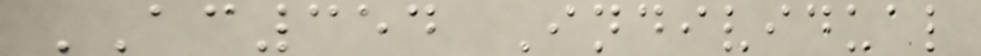AC354 Individual
